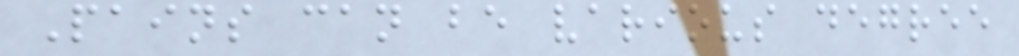Pains can be various degree
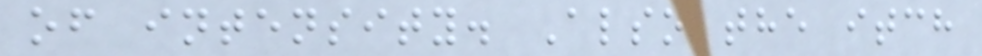of intensity. Also the itch
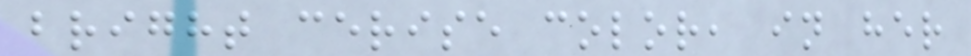bright cerise color, in her
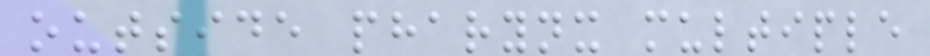outside pharynx multiple
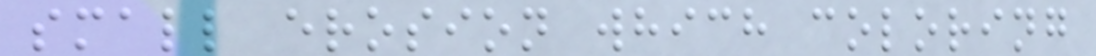small erosion which coloring
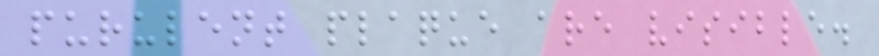purulent plaque are visible.
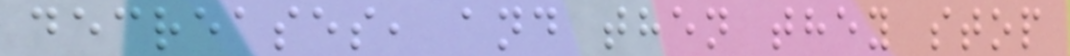decreases, and then they stop
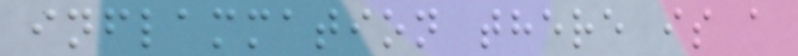inflammation there is a
